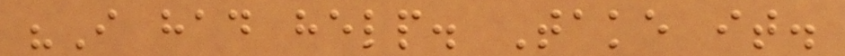"I had help. Take it.
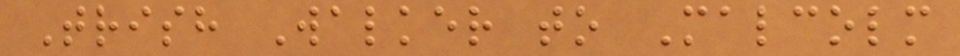Trish Walker to Malcolm
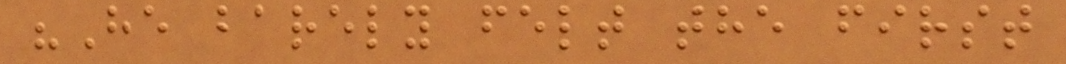"He barely felt the first
